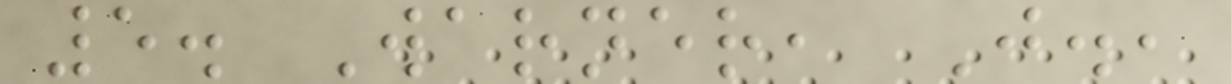5. Warner, J.,
